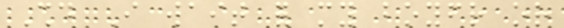Should I wait for my boyfriend or
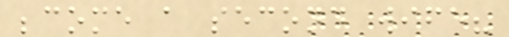become a second wife?
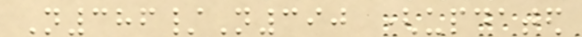N386/N390 (updated
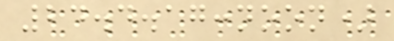24.4.17:noon)
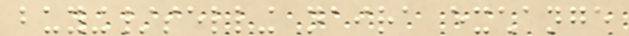buying/selling naira exchange
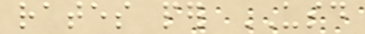rates per USD
